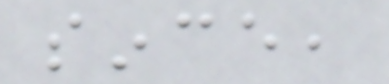since,
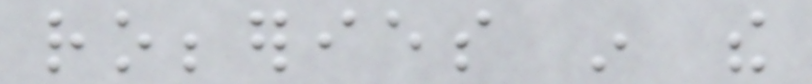robberies in the
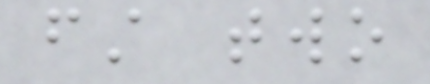first two
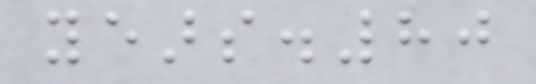years.80
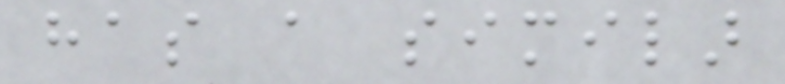has a similar
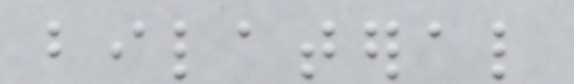bilateral
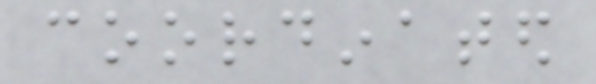coordinated
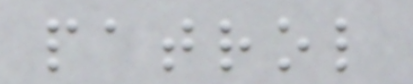patrol
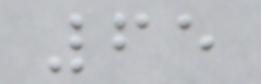65
